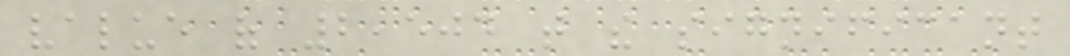value of 2,504 that the significant
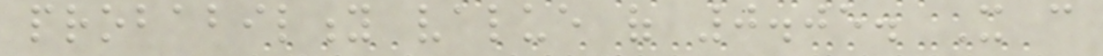probability value of 0.05. It can
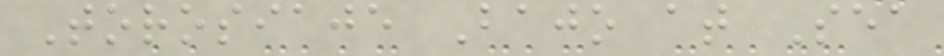Torosiaje Bajo at Sea
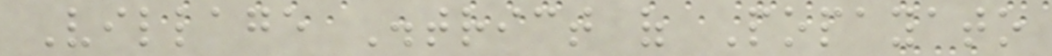Village District of Popayato
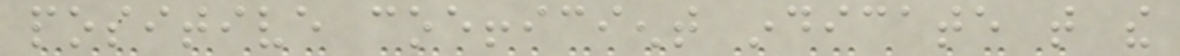positive coefficient indicate that the
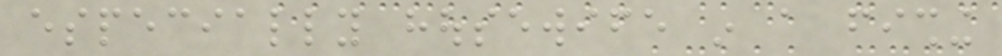especially housewife in a fishing
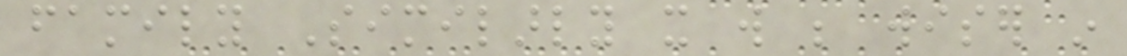family Similarly it will be wiser in
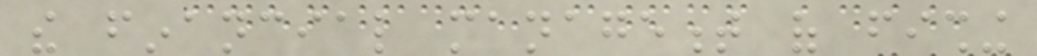the financial management of fishing
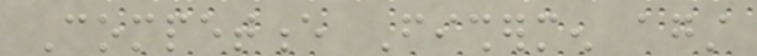Competence Fishermen against
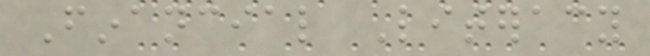Financial Literacy
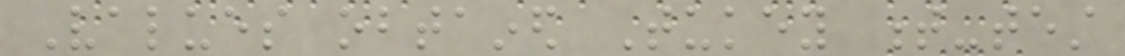Values obtained Tukey t-test
